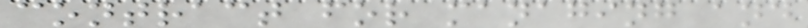contract for managing and
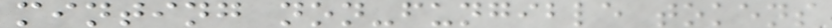minting non-fungible tokens
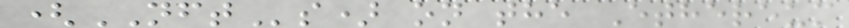(NFTs) on the Ethereum
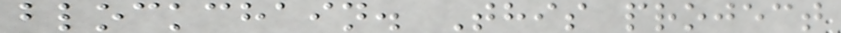blockchain. This project
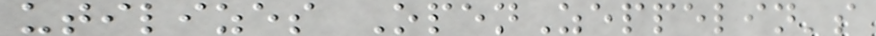utilizes OpenZeppelin's
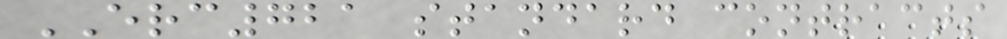ERC721 standard contracts
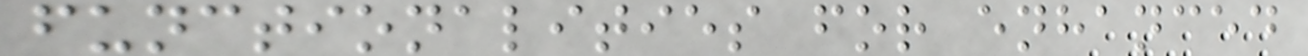functionalities for enhanced
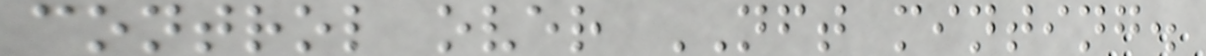control over NFT minting.
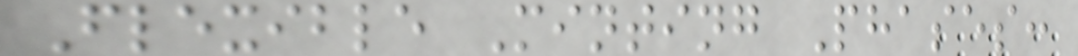Flexible Minting Phases:
